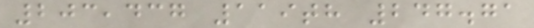203,437 119th 247.71
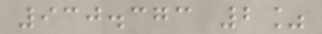930.373 2%
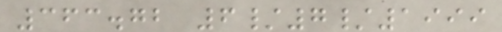363.72 6/7/1999
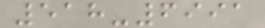518-6991
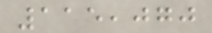115,070
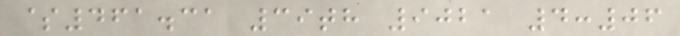$461.31 39th 9021 4:06
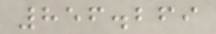856.269
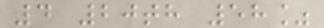4 20th 58%
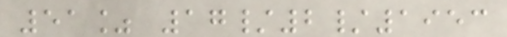51% 17/2/1953
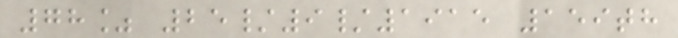78% 25/9/1915 159th
